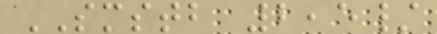SMSTB 2,5/
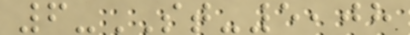6-ST-5,08
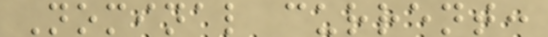Nominal current:
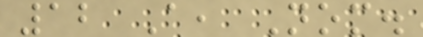12 A, Nom.
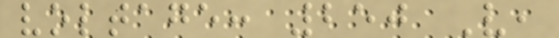voltage: 250 V,
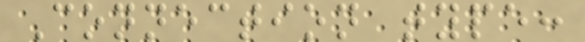Connection type:
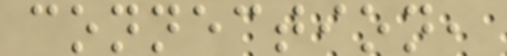connection,
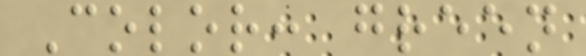Color: green
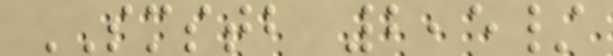SMSTB 2,5/
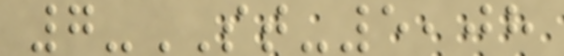7-ST-5,08
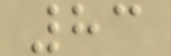83
